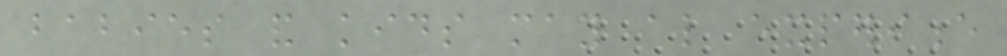babies and kids may also experience
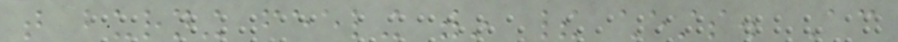that burning feeling within their chests. According
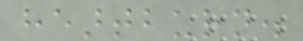heartburn.
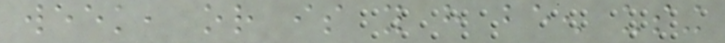week, or is you have been using
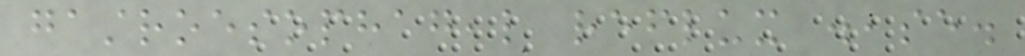gastroesophageal reflux disease.
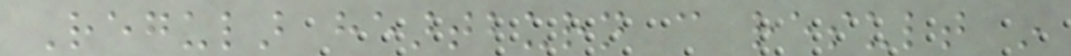Regular heartburn can result in
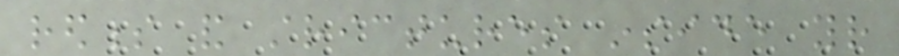redness and strictures inside your
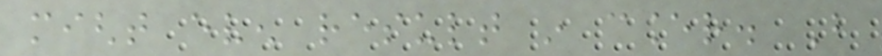might even result in cancer. But
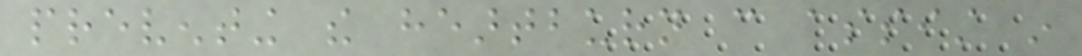preventing the heartburn can assist in
